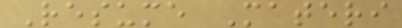Resume Materi
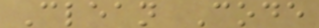Clean Code
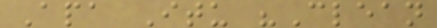Apa Itu "Clean
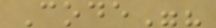Code"?
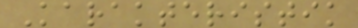Karakteristik
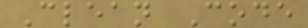Clean Code
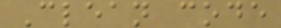Clean code
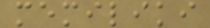memiliki
